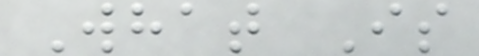What Is
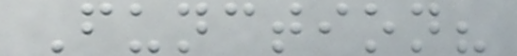Function?
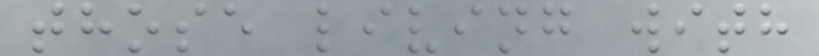those living with
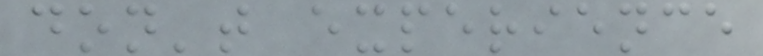don't experience
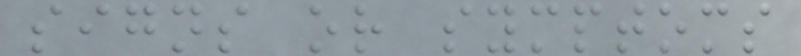signs or symptoms
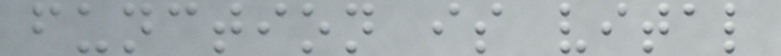function is vital
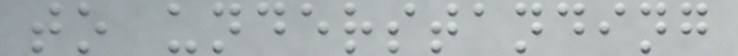to understanding
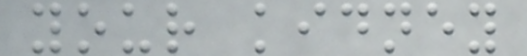your kidney
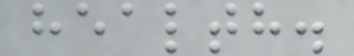health.
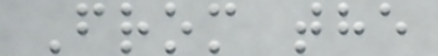From the
